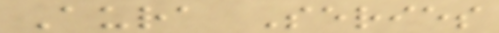Aura Series
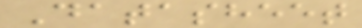Datasheet
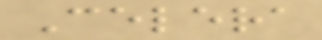Celera
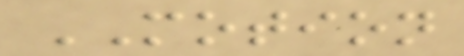MOTION
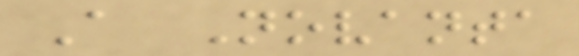A Novanta
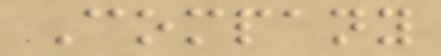Company
